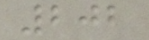202
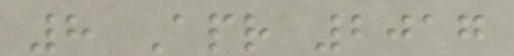8 Apr 2017
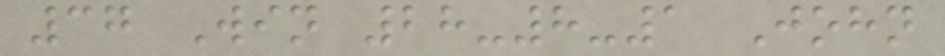37 Win 28-8-1 John
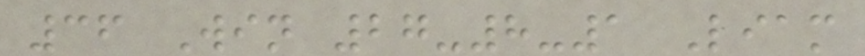36 Win 27-8-1 Liam
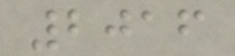2016
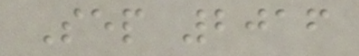Sep 2016
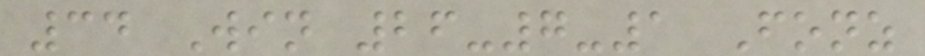34 Win 26-7-1 Fonz
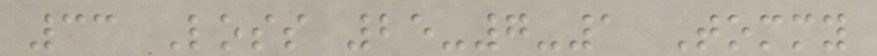33 Loss 25-7-1 Tommy
